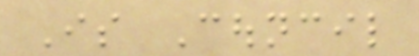Is Council
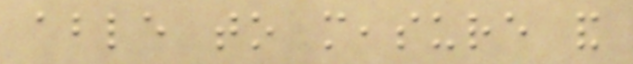able to measure and
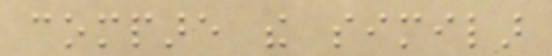compare the similar
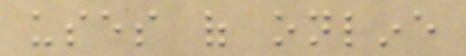uses of online
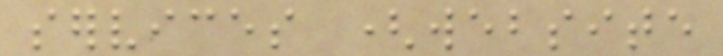services (website
